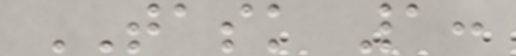TASK 1:
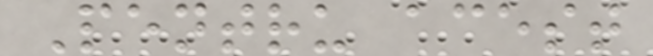Pentru acest
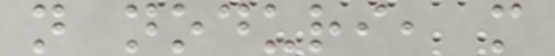n noduri, m
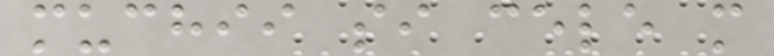muchii si cele m
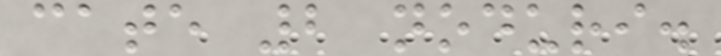cate 2 noduri.
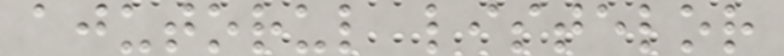ajutorul listelor
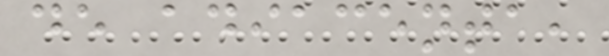de adiacenta,
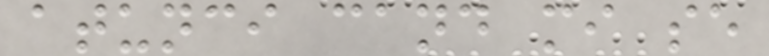atunci cand mi se
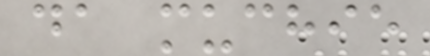da muchie
